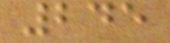245
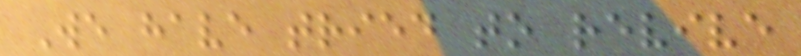We have tried to revive
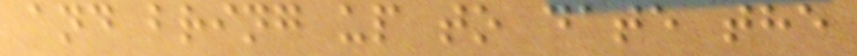and bring up to date the
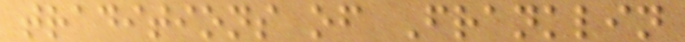traditions of Franklin
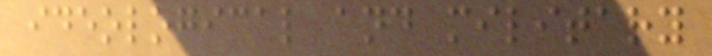ideological and military
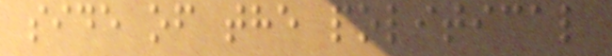side of the political
